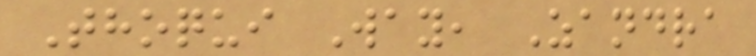Thoqui Way, Zandra
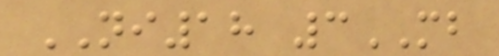NI18 3MB
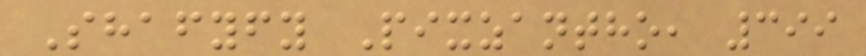Shafyfy Pixzantho, 399
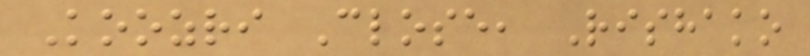Koozri Close, Rishako
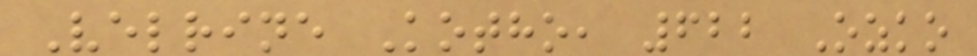Velrine Kotho, 622 Ozko
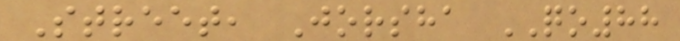Street, Jorsha QO88
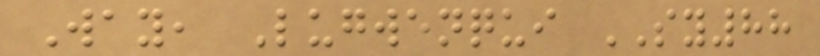Way, Lugwenqui SY88
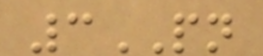3PN
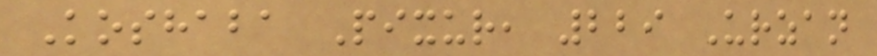Koshaba Pixur, 229 Urzan
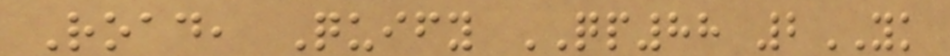Road, Quify QP88 2YK
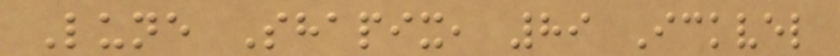Lune Shapix, 89 Ickvel
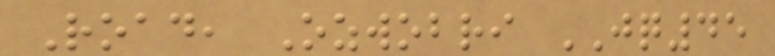Road, Ozwobri JQ45
